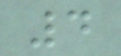4
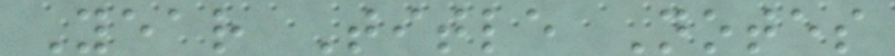Year Title Notes
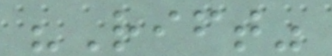"Rift"
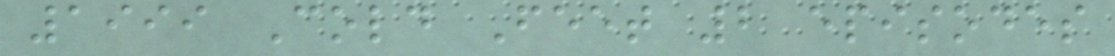1999 Cold Feet 2 episodes
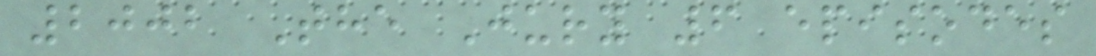2002 The Jury 6 episodes
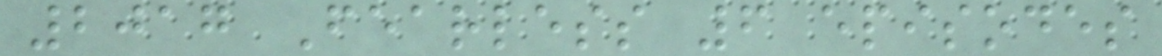2017 Fearless 6 episodes
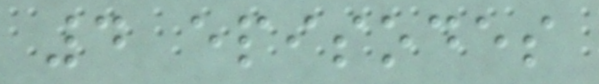4 episodes
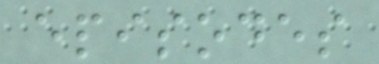episodes
